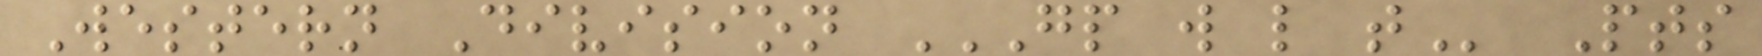Western Division GP W L T Pts
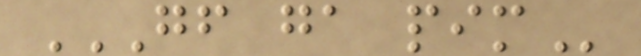GF GA PIM
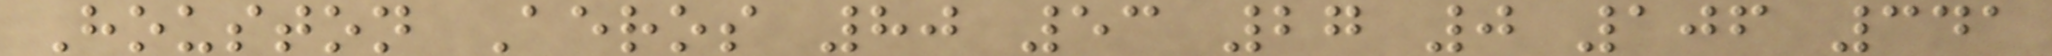Houston Aeros 80 53 27 0 106 341
